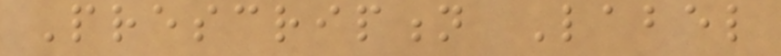Prescription Label
